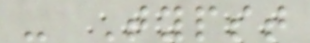- Typst
